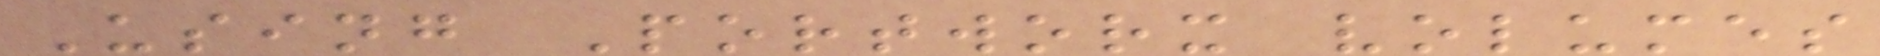Using Portworx volumes
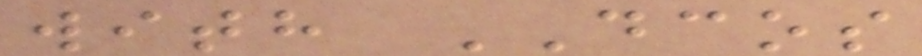with DCOS
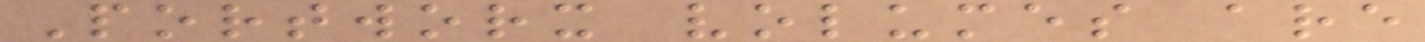Portworx volumes are
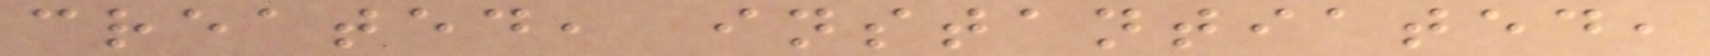created, instantiated,
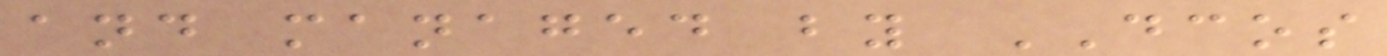and managed by DCOS
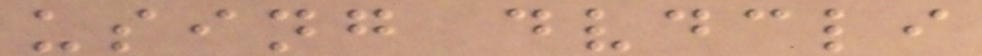using dvdcli
